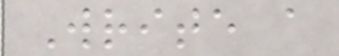Write a
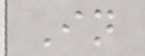In
